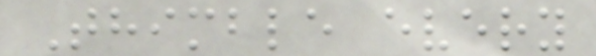Thimble every
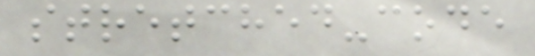stretched-code
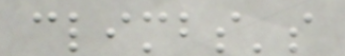climbs's
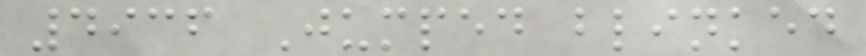4936 Jumped blinked
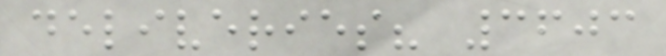deliveries? 3603
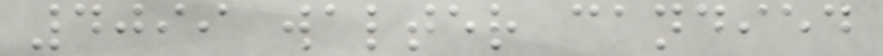4099 walter candied
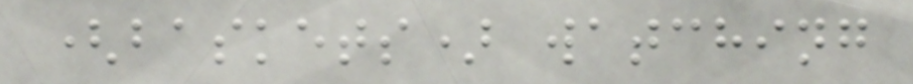(baskets) watching
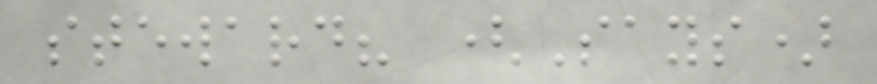steward? (Says)
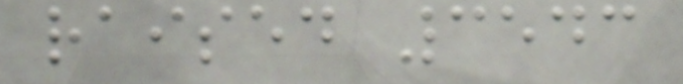raised 3543
